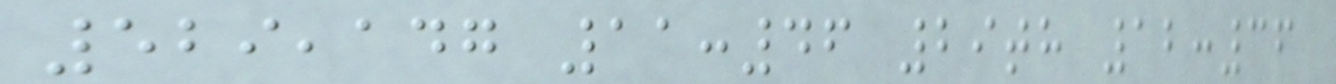529,147 11:46 29th 12:36
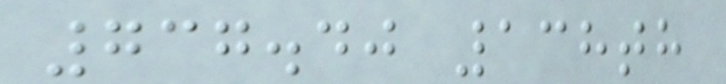737.40 138th
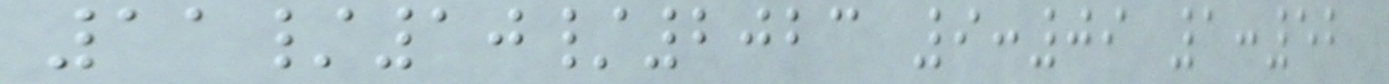11/10/2023 9:09 1:52
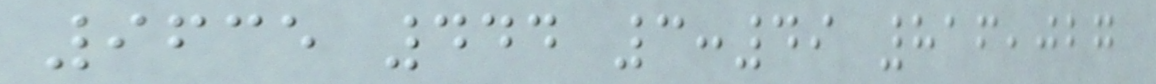9635 444 3:49 816,027
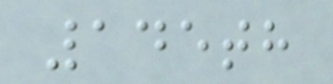145th
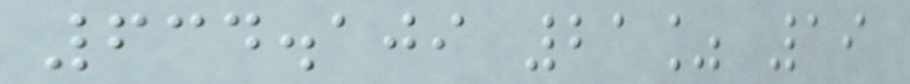634.109 21% 19
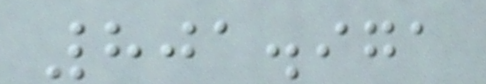801.971
